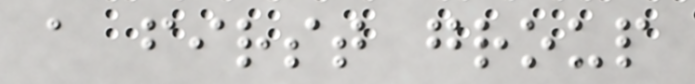a first group
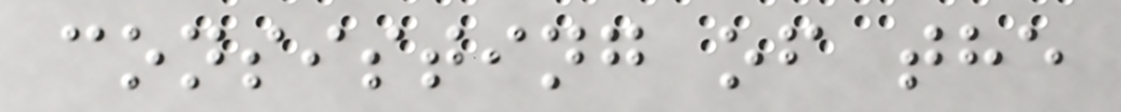consisting of the
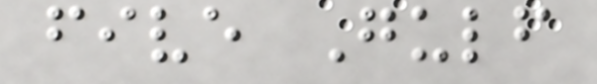five Gulf
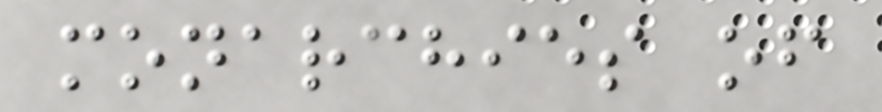monarchies of
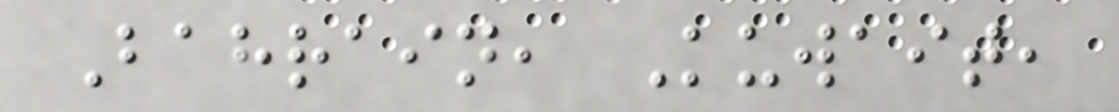Bahrain, Kuwait,
